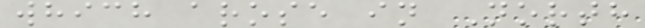which arose in North
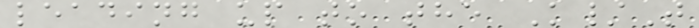leading up to the K/T
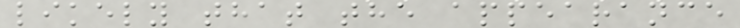likely that the appearance
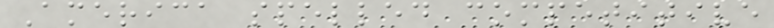America spelled competitive
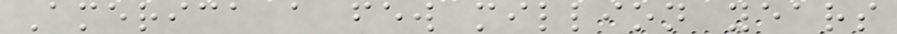America a few million years
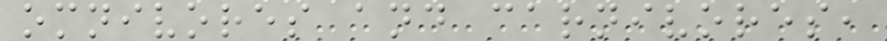omnivores and carnivores,
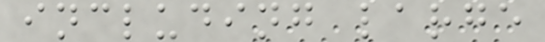including large
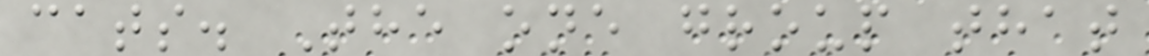cats. The one group that
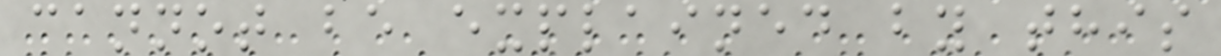cannot be explained by this
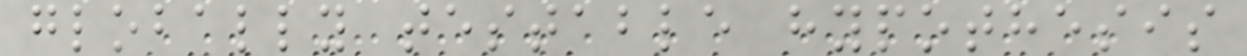globally testable hypothesis
